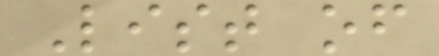List of
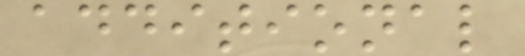additional
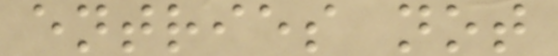entries not
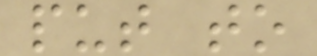put to
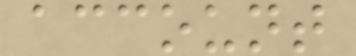account
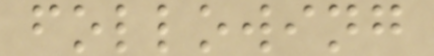following
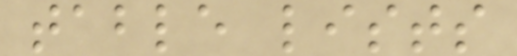table lists
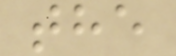the
